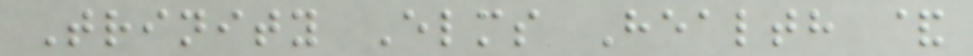Trinity Elms Health &
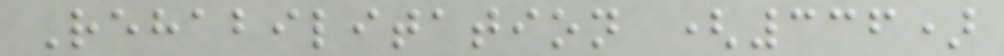Rehabilitation (336)
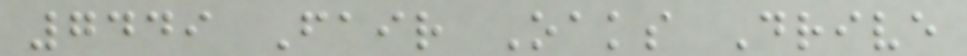7449 Fair Oaks Drive
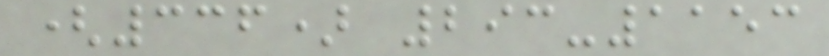(336) 293-1153
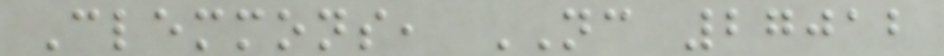Clemmons, NC 27012
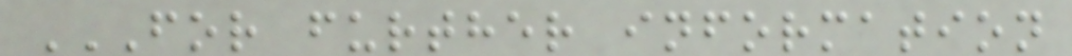FOR FURTHER INFORMATION
